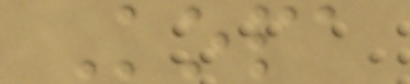Kopa
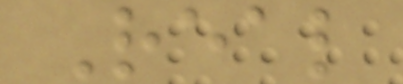Real
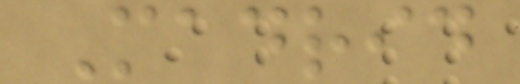Madrid
